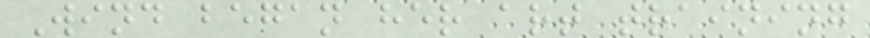Wind began her art training
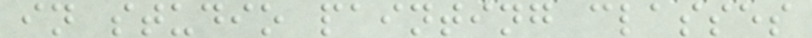in studio painting classes
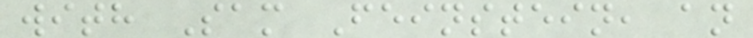with Sam Feinstein, an
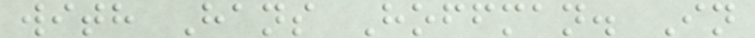with Hans Hoffman. In
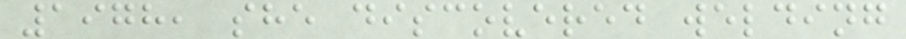1978, she discovered welding
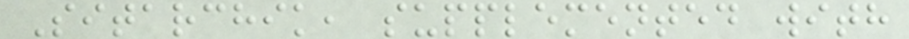Sitarchik, supplemented with
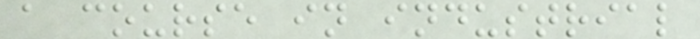a course in industrial
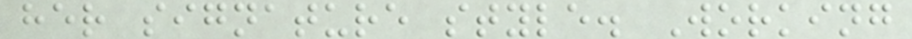her signature style. Working
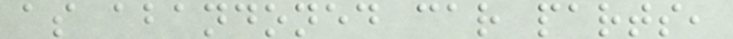as abandoned car parts,
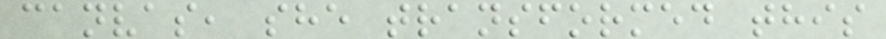canvas, she transformed this
